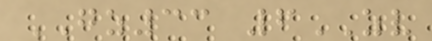GZ33 6ZV
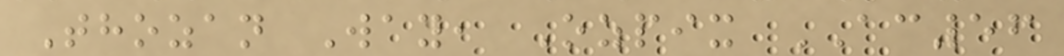Thozan Way, Ozpix AC56
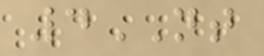4NT
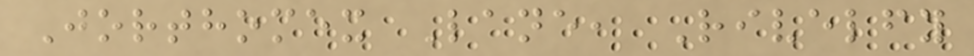Jorthomex Lane, Rivelfy
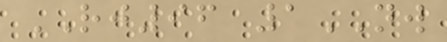RJ96 1NW
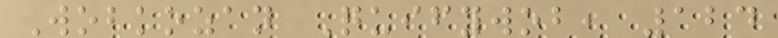Wobkozan Quifywob, 124
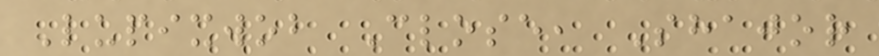Lupixwob Close, Shajor
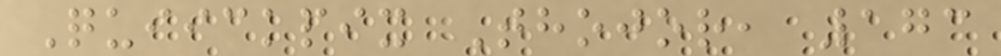Quiickpix Thojor, 173
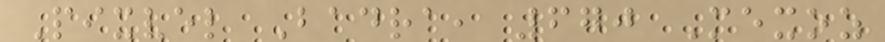Pixvel Badra, 670 Mexoz
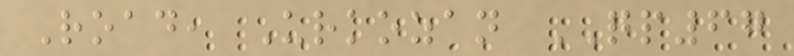Road, Urkozan QP67
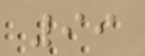99
